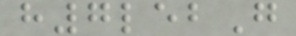h7lebG
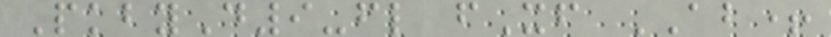PkbyD9-fl fXf AB+
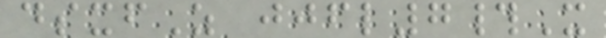dsxfZ jjfl7#X
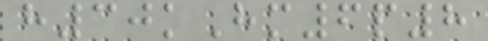h30kHm6p8
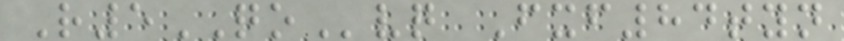R5QOvq Fxf84tyn
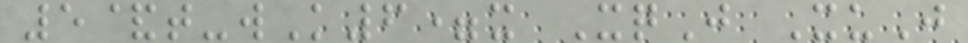5&t-wK6=x XqJ XuJ
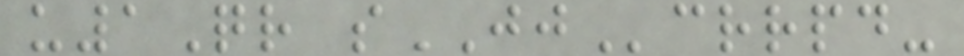u1Qr sJJcrrpd-
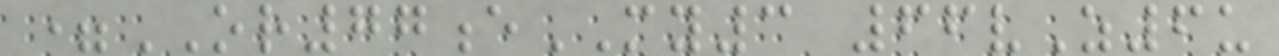=OR77eMY3 66vZ6u
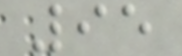95
